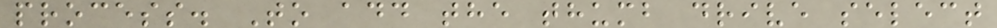process. To add the thumb drive select
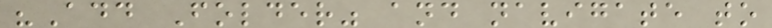"Add Folder" and navigate to
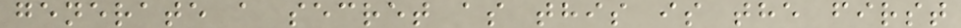generate a secret as this is the first
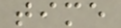time
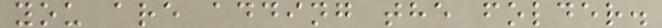you are adding the folder.
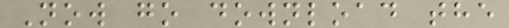Now go download the
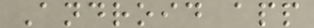Android app
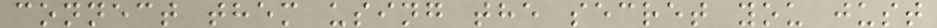connect them using the secret you just
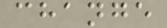change
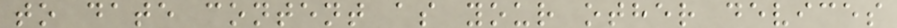to date content as your other devices
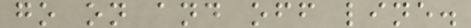go on and off line.
